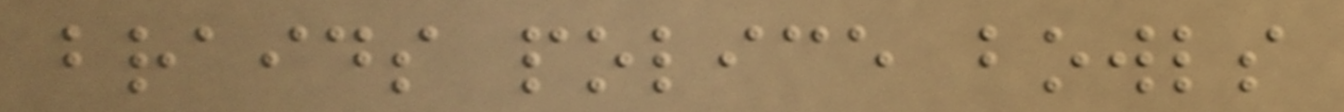braids police bowls
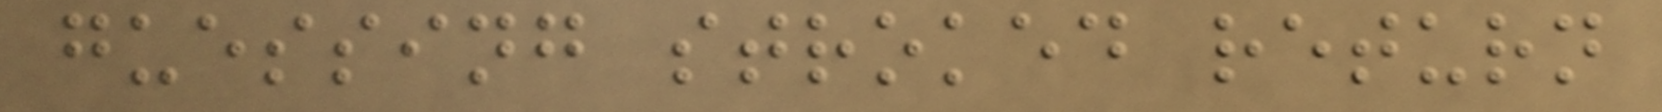guessing stroked return
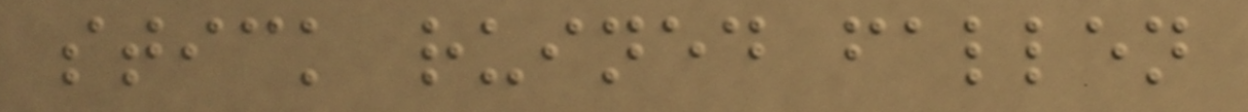stick ruined fallen
